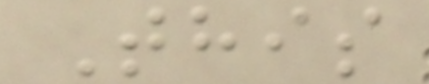This
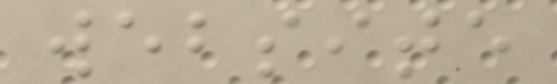website
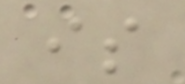is
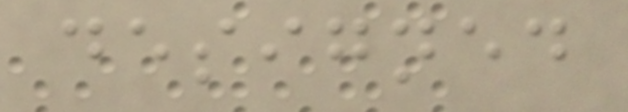designed
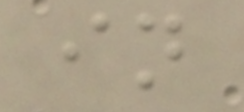in
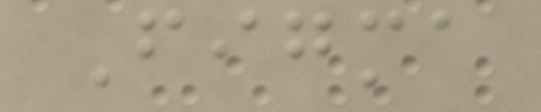Figma
